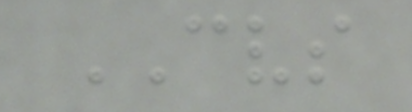CVS
